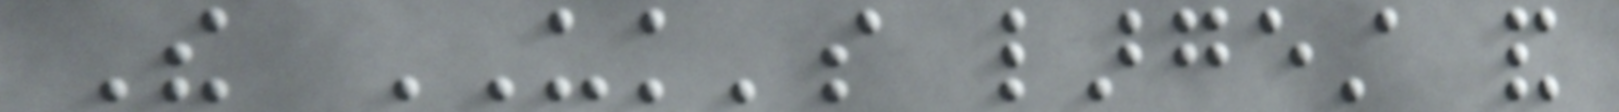The UK's largest and
